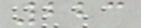223
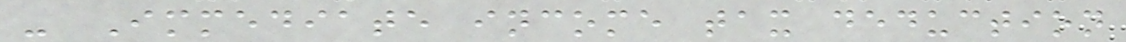- Immediate income tax deduction
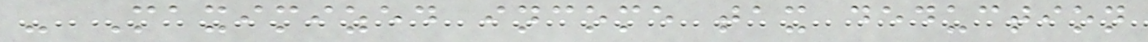- Maximized income tax deduction
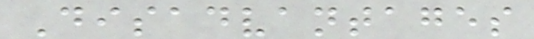Disadvantages
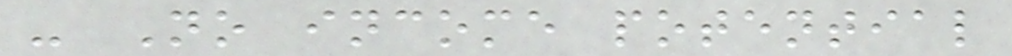- No income potential
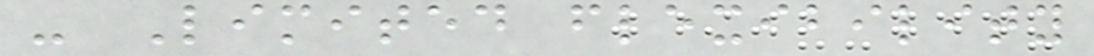- Limited flexibility
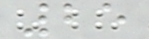25
